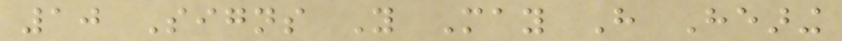10 Signs You May Have Hearing
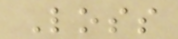Loss
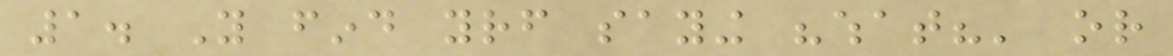1. You find yourself saying "what?' or
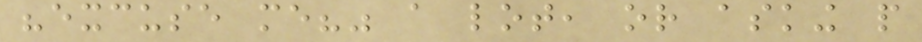"excuse me?" a lot, or asking people
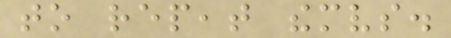to repeat themselves.
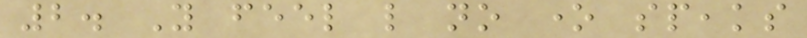2. You feel like no one speaks
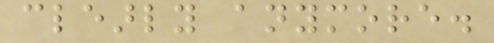clearly anymore.
